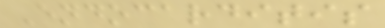Endocarditis
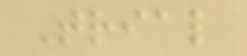Trial
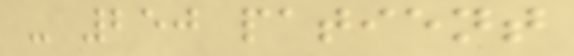- 250 patient
